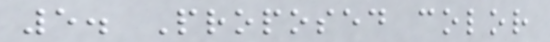5. Proposed color
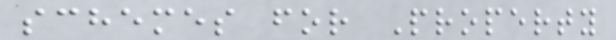schemes for Property
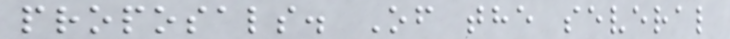proposals. Of the several
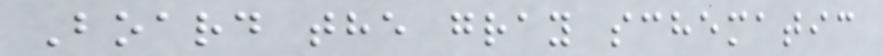Board the gray schematic
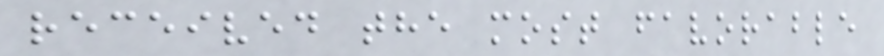received the most favorable
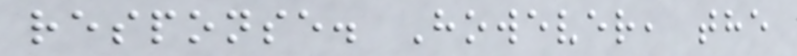response. However, the
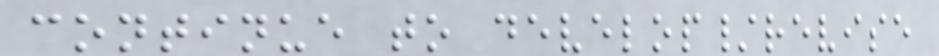continue to develop/revise
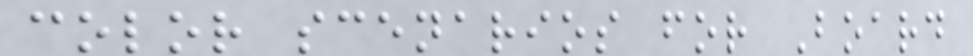color scenarios for Board
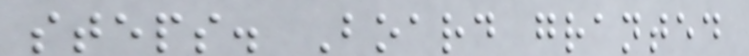steps. Board granted
